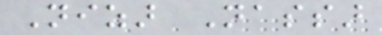Nizar Nassar
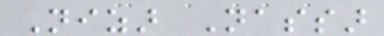Nizar Nassar
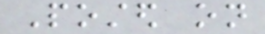Posted on
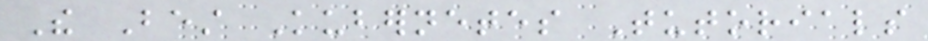The Best Kubernetes Tutorials
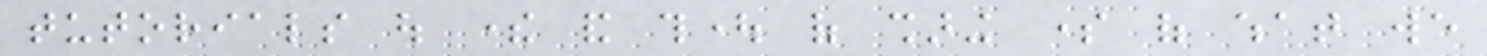tutorials out there and thought of sharing some of what we
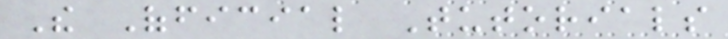The Official Tutorials
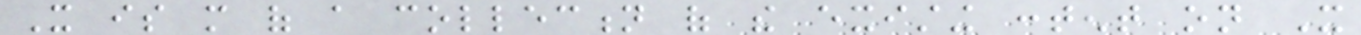It is more of a collection of the existing content on It
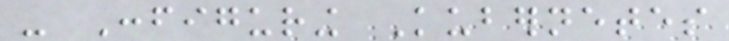- Configuring Kubernetes
